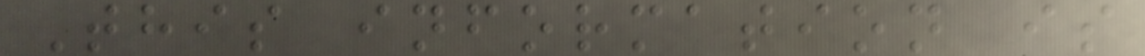This information is
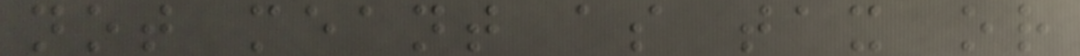not meant as tax or
